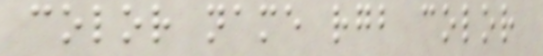color name rgb color
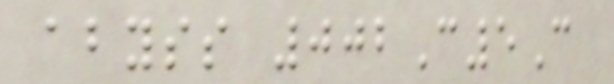abyss 002C5C
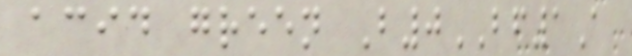acid green B0BF1A
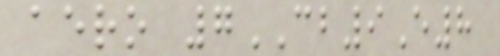aero 7CB9E8
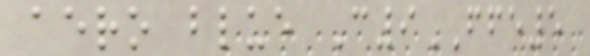aero blue C9FFE5
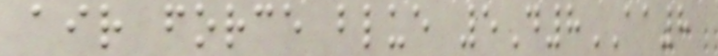air force blue 5D8AA8
